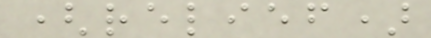(relief)
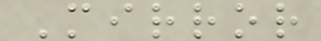Mirror
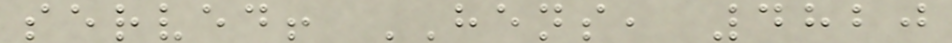served! HENS, 4820
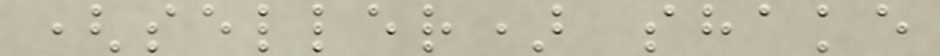(seller) shake
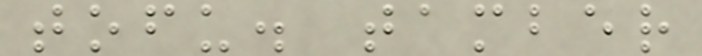tofu. tamber
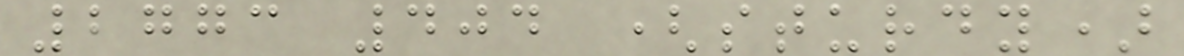2773 404 (sturdy)
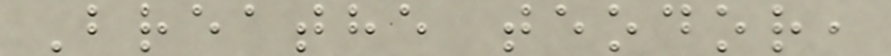Breathe teodor,
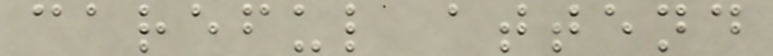careful attend
